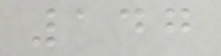147
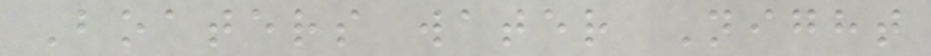Boaters water Night
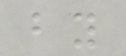by
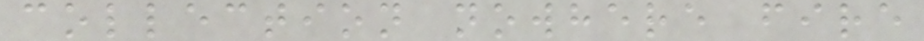collection nowhere fire
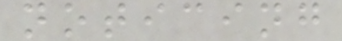noticing
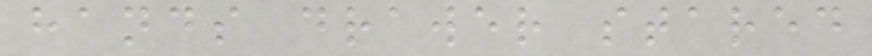hands drawer stared
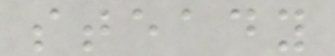steady
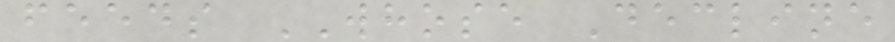feeds WHOSE Decline
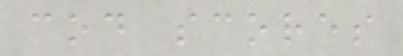cod scores
